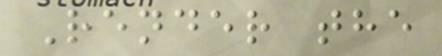Render the
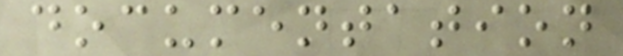documentation
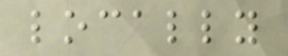locally
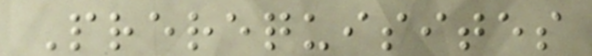Prerequisites
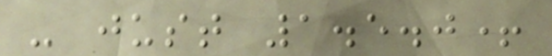- just 1.5.0+
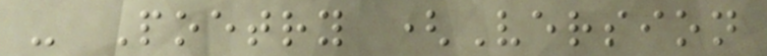- Poetry (Version
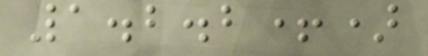1.2.2+)
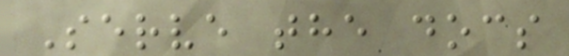Serve the docs
